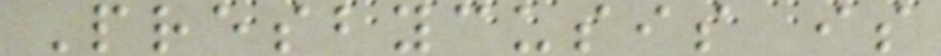Presbycusis is
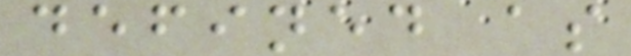defined as
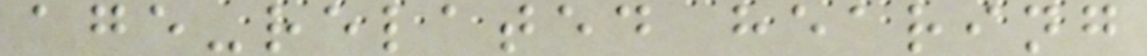age-related hearing
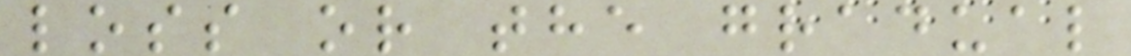loss or the gradual
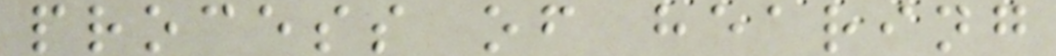process of hearing
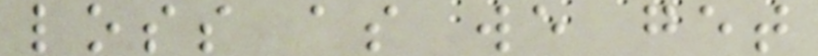loss as we get
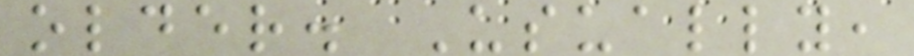older. Usually,
